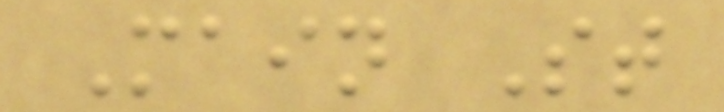Main St
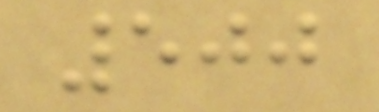500
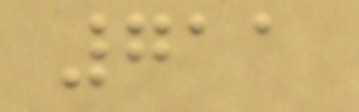711
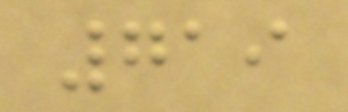719
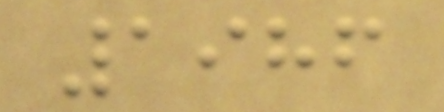1986
